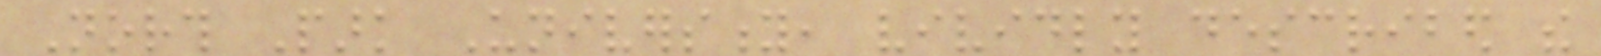North Park University, vividly described the
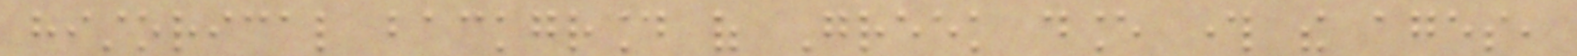historical background of Greek dance through the ages,
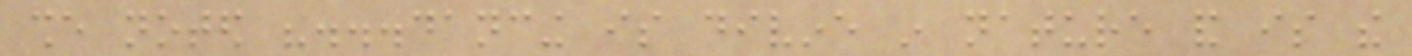she noted "...dancing is divine in nature and is the
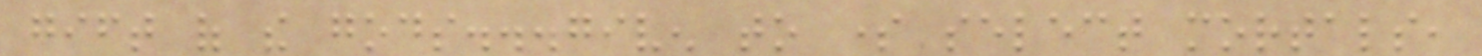gift of the gods...given to some select mortals,
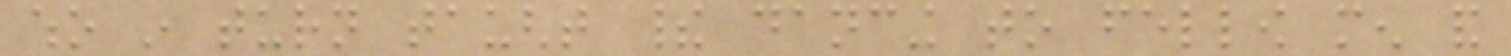who in turn taught their dancing to fellow men and
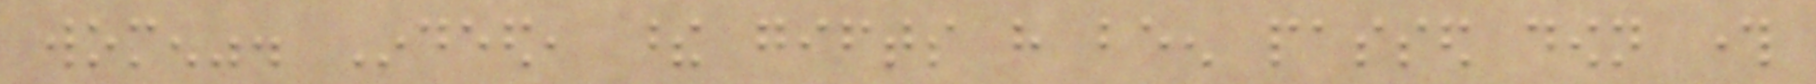women". Indeed, these gifts have been passed down through
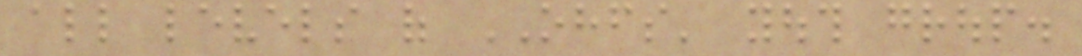all levels of OHFS' youth group.
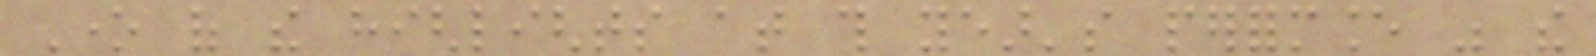One of the highlights at this year's performance was the
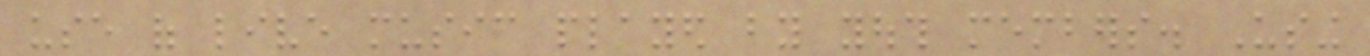use of live music played by youth members. Using
